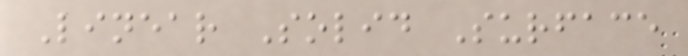Linear Solid Surface
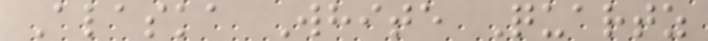Alaska White Quartz
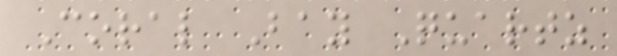Coral Bay Quartz
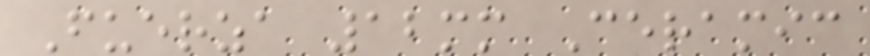Fuerza 12mm Ceramic
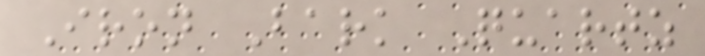Iron Bark Quartz
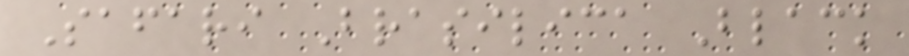Safari Brasilica Black
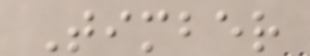Timber
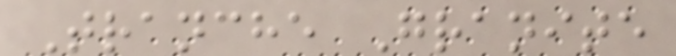Tranche Granite
